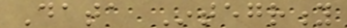Data Integrity
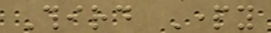Third Party
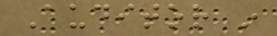Auditor in
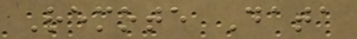Remote Data
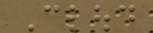Cloud
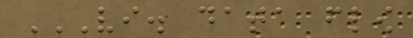VI. DATA FLOW
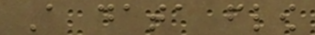A data flow
